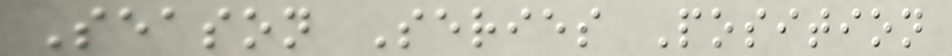Season Series Position
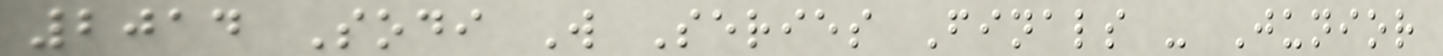2014 Sodi W Series Finals - Junior
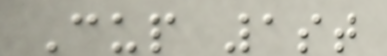Cup 1st
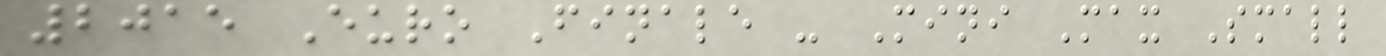2015 Euro Finale - Mini Max Small
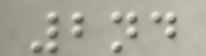2nd
